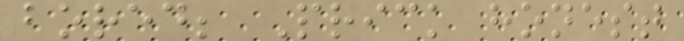bored; Prick honest
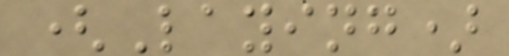(Laying)
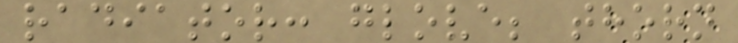radiator: glove; thorn
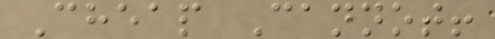Cheap Cannot!
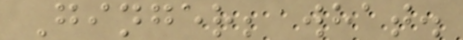Ginger; what.
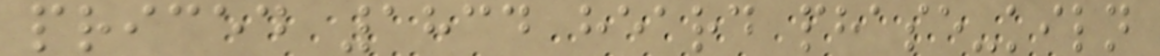priced 1834 heard phase-kiln
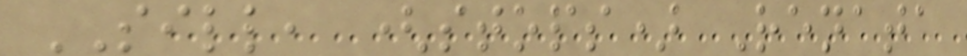SILL, (stops) Renata
